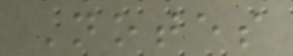Notes
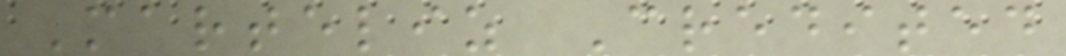Marteliz Credited
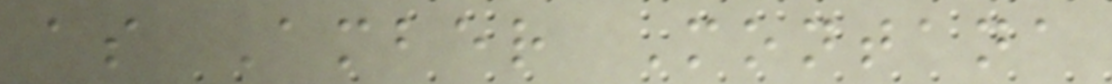as Amber Montana
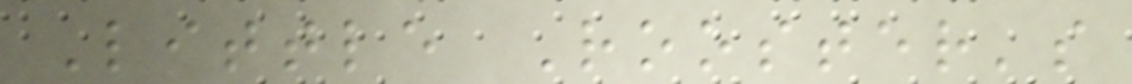Little Rooster's
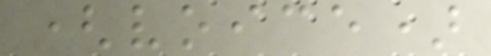(voice)
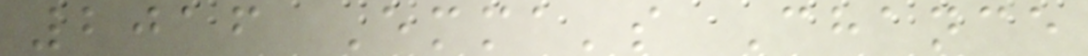2016 Emma's Chance
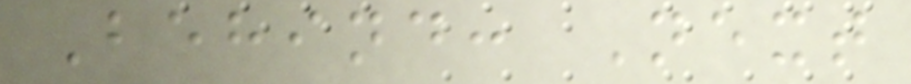Behind: Next
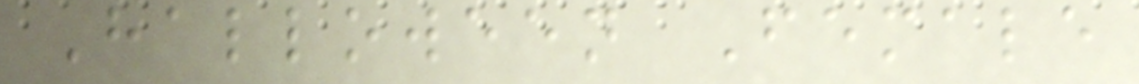Halloween Female
